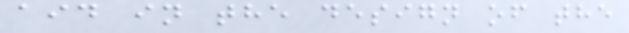aid in the design of the
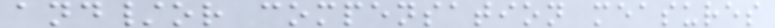and/or compensation measures
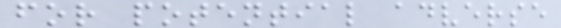for potential adverse
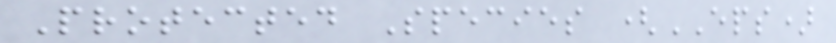Protected Species (EPS)
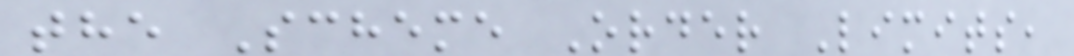the Scheme Order Limits,
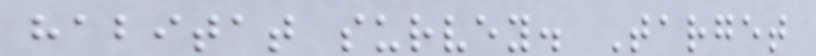habitat survey. Target
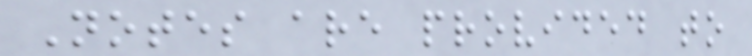Notes are provided to
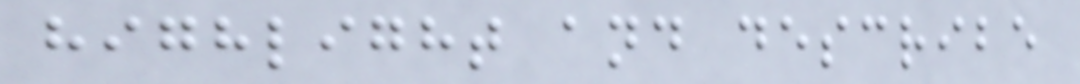highlight and describe
